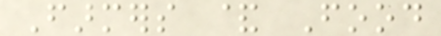Farmers & Food
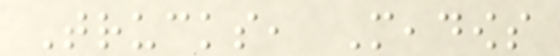Trucks, Meadows
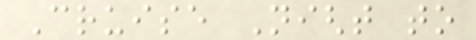Cruise Night to
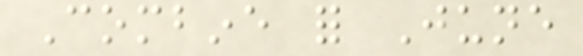Combine for June
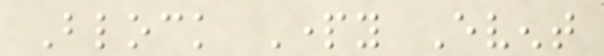Block Party Event
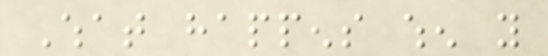What happens when you
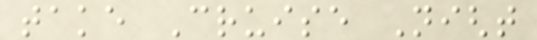take Cruise Night
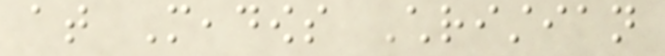at Meadows Christian
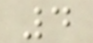4
